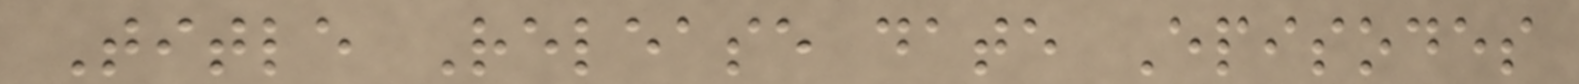Title Release date Episodes
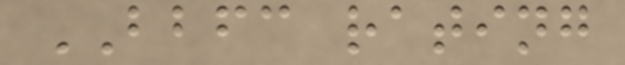BBFC rating
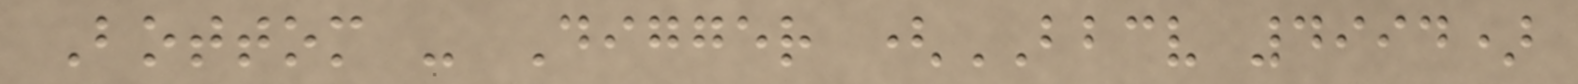Bottom - Digger (BBCV 4994)
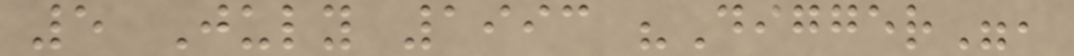5 July 1993 "Digger",
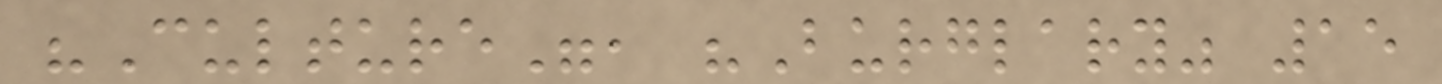"Culture", "Burglary" 15
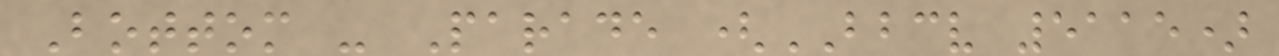Bottom - Parade (BBCV 5115)
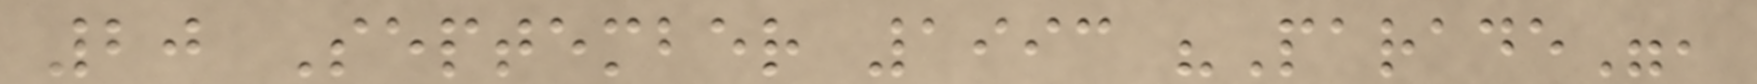20 September 1993 "Parade",
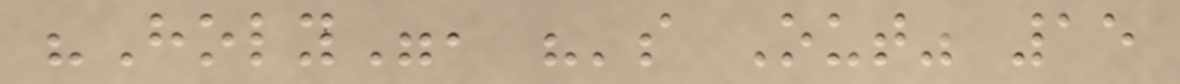"Holy", "'s Out" 15
